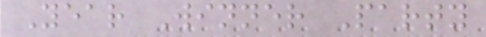Year Winner Party
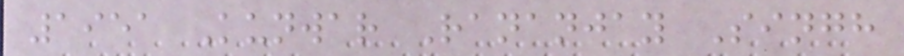1951 Kunwar Rananjay Singh
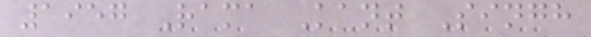1957 Rama Kant Singh
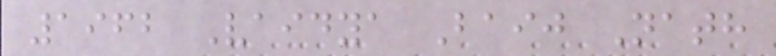1962 Vaidya Baij Nath
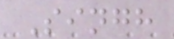Singh
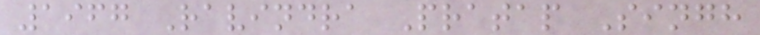1967 Ravindra Pratap Singh
